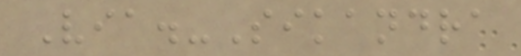Via.-Sikandra
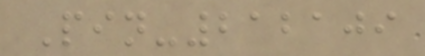Pin-212109
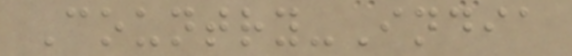Country-India
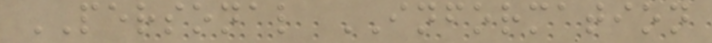PERSONAL INFORMATION
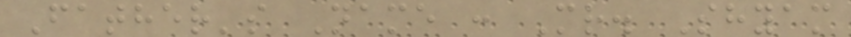Father's Name : Mr. Shyam
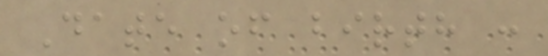Date of birth :
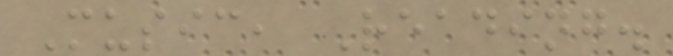Music, Reading.
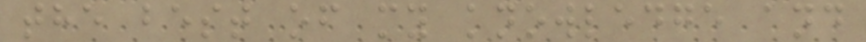the best of my knowledge and
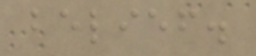belief.
